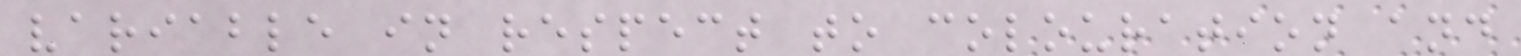variable in respect to colouration and
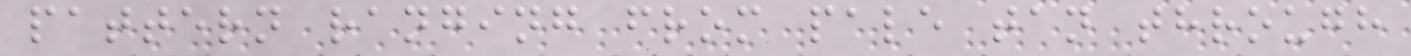pattern ranging from pale tan through
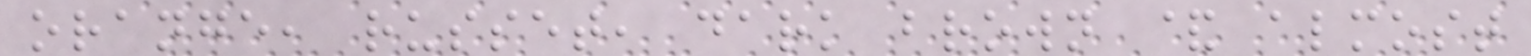orange, russet, dark brown & almost
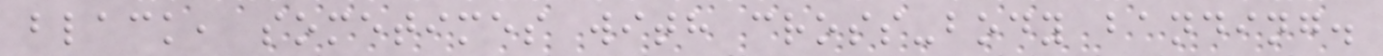black, sometimes with cross-body banding.
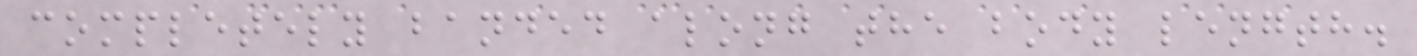completely banded along the body length.
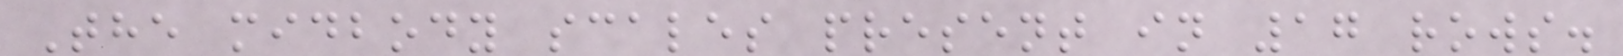The midbody scales present in 17 rows.
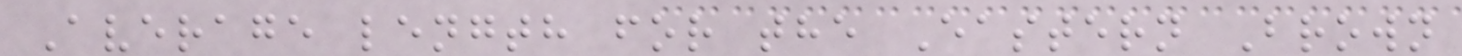Average length for the Eastern Brown
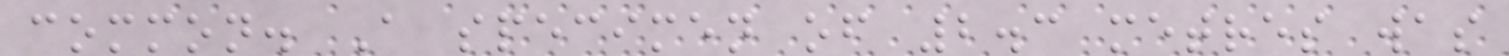common. A specimen of 2.3 metres was
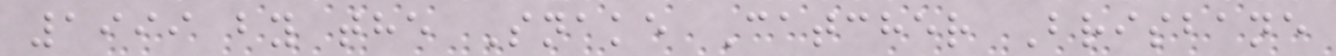1999 by the Snake Catcher Brisbane
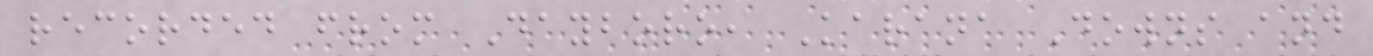recorded from Dayboro, Karana Downs and
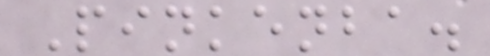Pinkenba.
